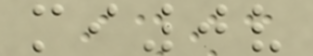mi0v
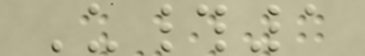U#1
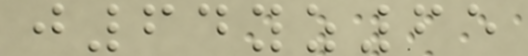j64yz65
